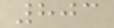803
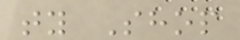ty Shop
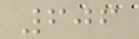606
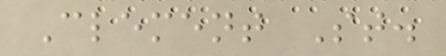Clement St.
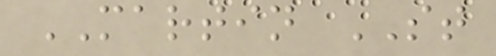MARTIN ST
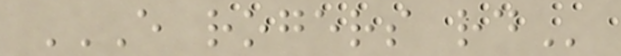E ROGERS RD
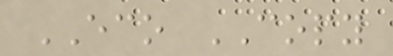ECO COPY
